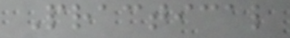Practical
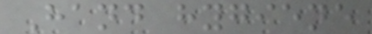Hand hygiene
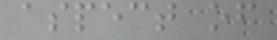aspect of
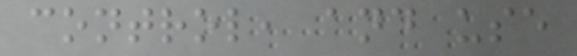control, and use
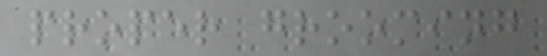proper grooming
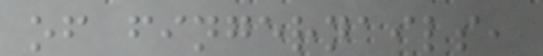of fingernails,
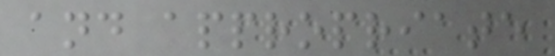and appropriate
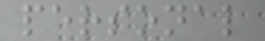personal
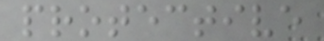protective
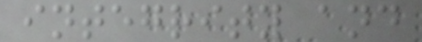integrity and
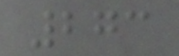273
